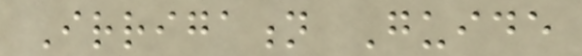Irrigation Guide
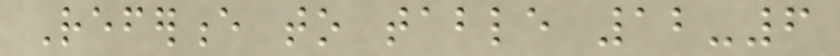Reference to table 12-6
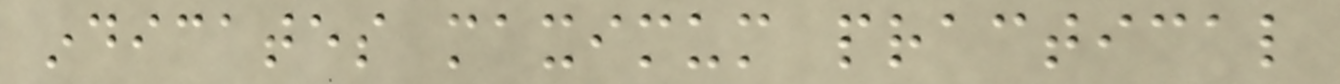indicates maximum practical
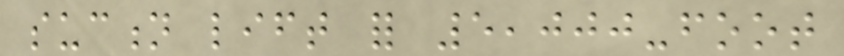suction lift for 5,000-foot
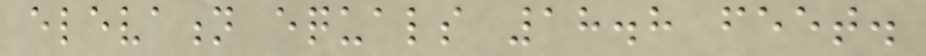elevation equals 18.8 feet.
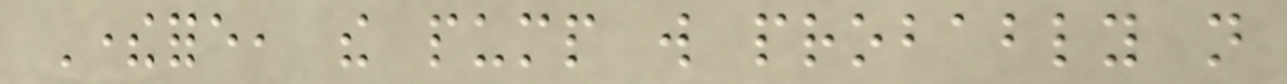Therefore, the pump will probably not
